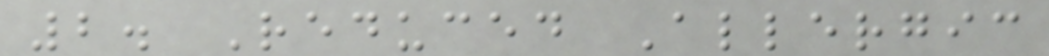2. Reduced Allergic
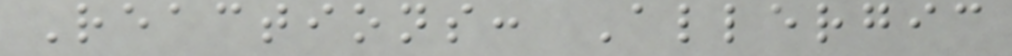Reactions: Allergic
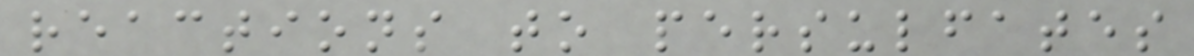reactions to persulfates
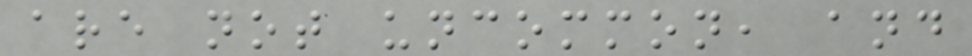are not uncommon, and
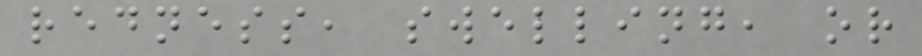redness, swelling, or
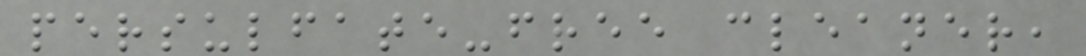persulfate-free cleaner,
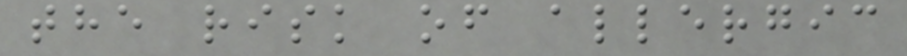the risk of allergic
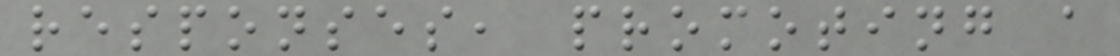responses, promoting a
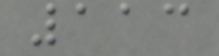113
